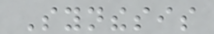Synthesis
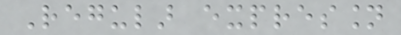Regular expression
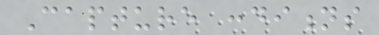Capture conditions
